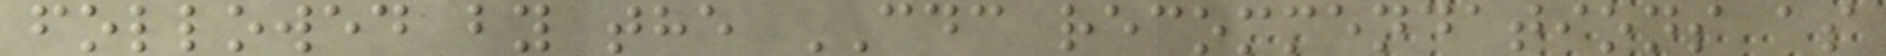followed by the CDC recommendations as
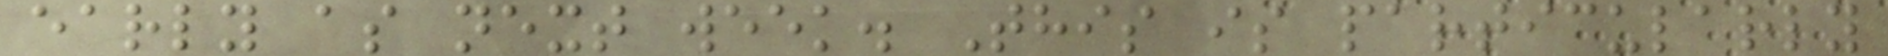early as next week. This is particularly
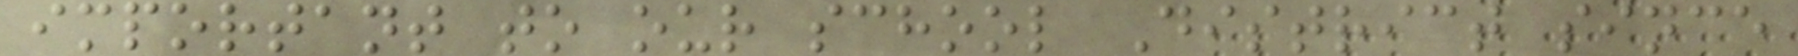important to our school District since
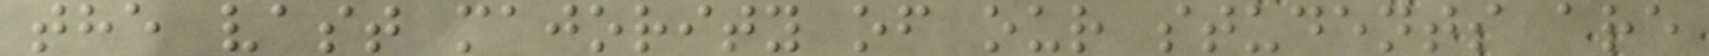the vast majority of our students are
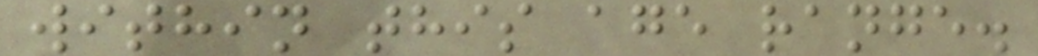within this age range.
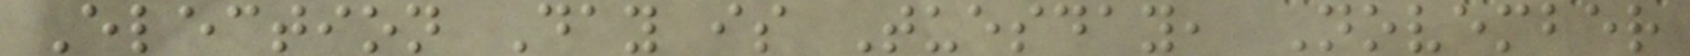Election Day is Tuesday, November
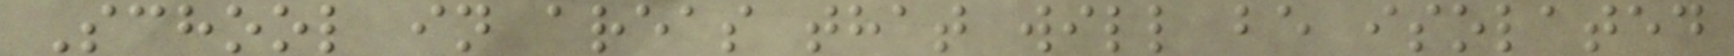School in areas that will be isolated
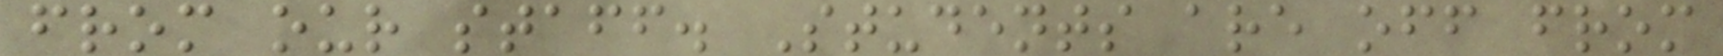from our staff. Students are off from
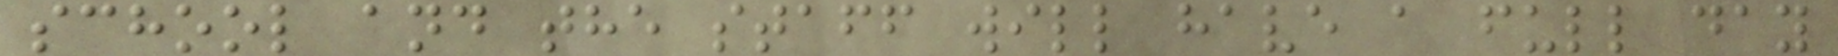school and the staff will have a full day
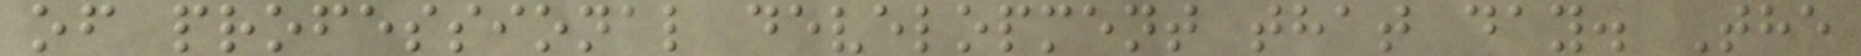of professional development that day. The
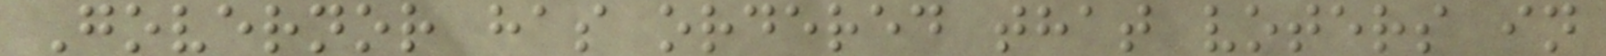Governor has ordered that voters in
